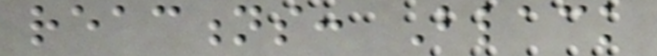reactions: Black
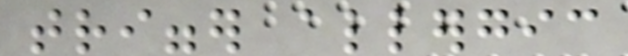trigger allergic
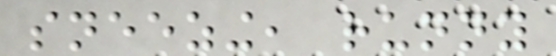sneezing, runny
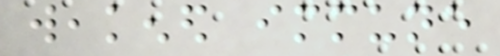weakened immune
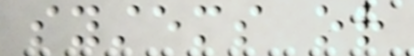systems or
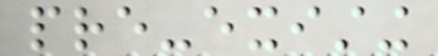pre-existing
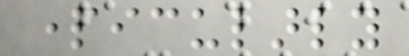particularly
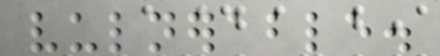vulnerable.
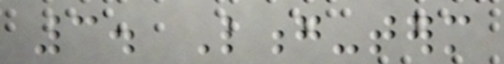3. Long-term
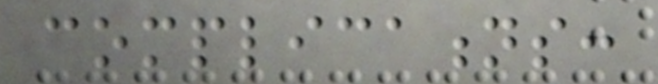complications:
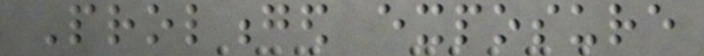Prolonged exposure
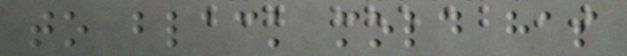to black mold has
